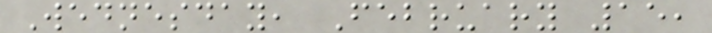Wednesday, February 15,
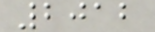2012
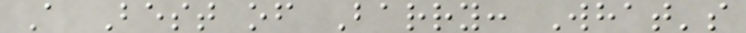A Best of Barry: What's
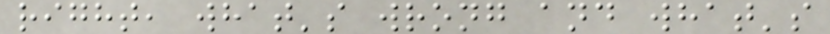right, what's wrong and what's
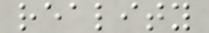reality
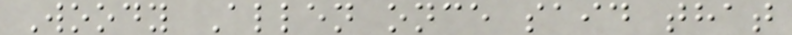Woody Allen once said that
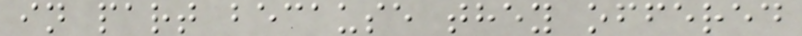in part because they offered
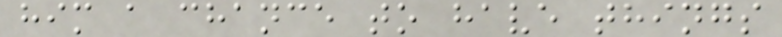him a chance to have things
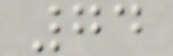74
